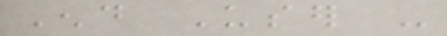End User -
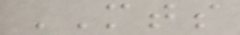MTS
